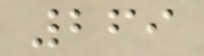269
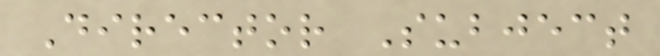Director Subject
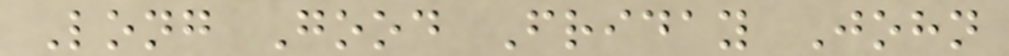Long Good Friday John
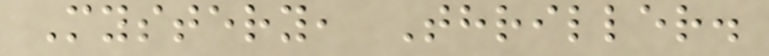Mystery, Thriller.
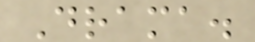Drama.
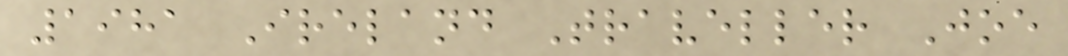1981 Ireland Traveller Joe
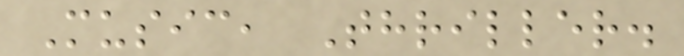Music, Thriller.
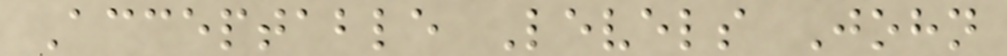Acceptable Levels John
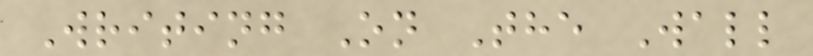Writing On The Wall
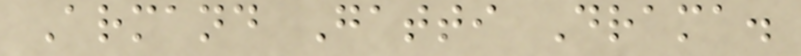Armand Gatti Drama.
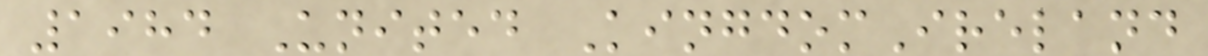1984 United KingdomIreland
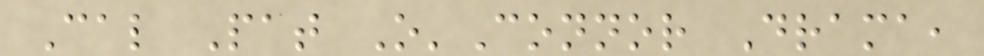Cal Pat O'Connor Drama,
